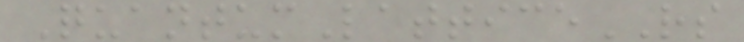QuantumLatticeRS
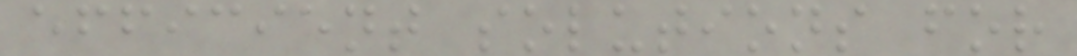efficient solutions for
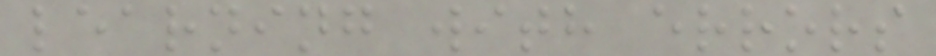learning with errors
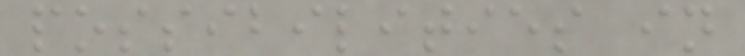possibilities in
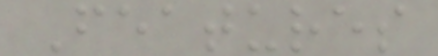Features
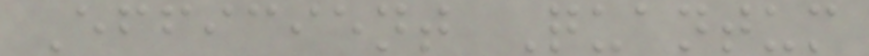Efficient Quantum
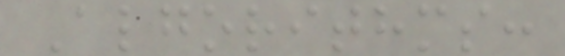Algorithms:
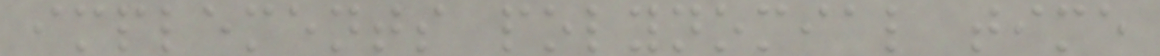implements polynomial time
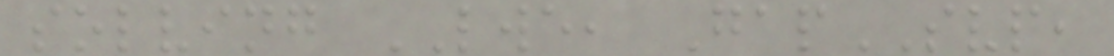solving LWE, GapSVP,
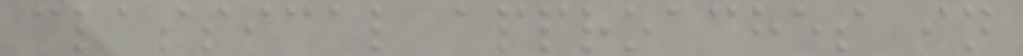classical approaches in
